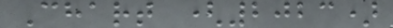Chart (2023)
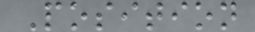Position
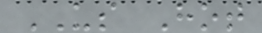US Hot
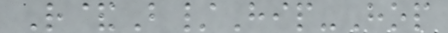R&B/Hip-Hop
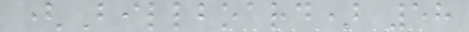(Billboard) 58
